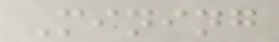Mining
